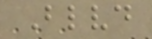Blvd
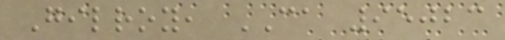Gilroy, CA 95023
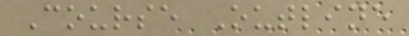Course Outline
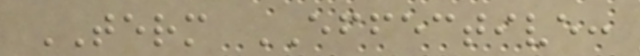TERM EFFECTIVE:
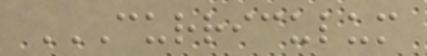CURRICULUM
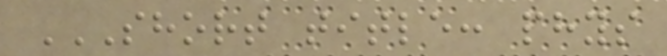SHORT TITLE: PHYS
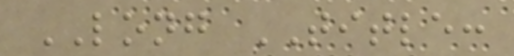LONG TITLE:
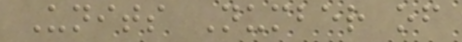Units Number of
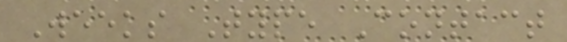Weeks Type Contact
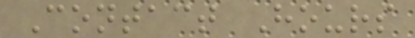Contact Hours
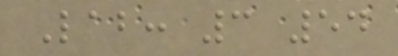Lab: 3 54
